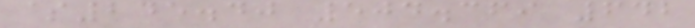$245.40 504.369 642
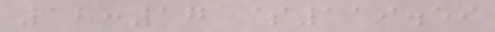12:17 $119.59
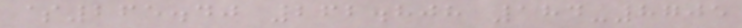$265.40 262.808 184-8705
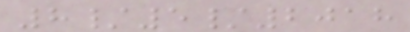8/5/2018
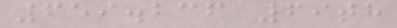659.236 69th
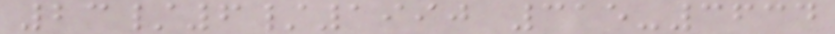23/6/1990 315-3634
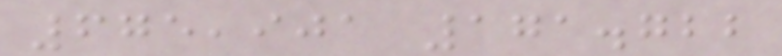675,901 171.722
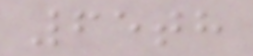65th
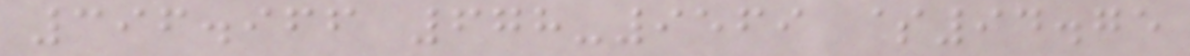396.966 678-9569 $94.75
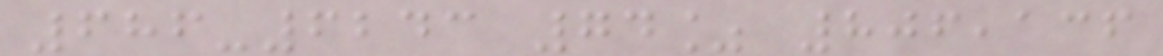686-6243 74% 806,136
